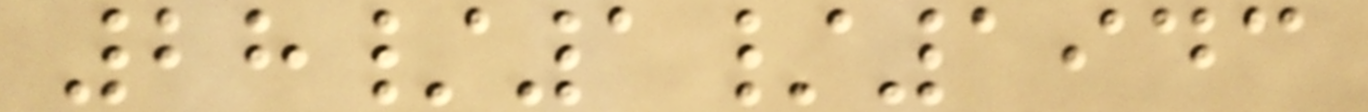28/1/1943
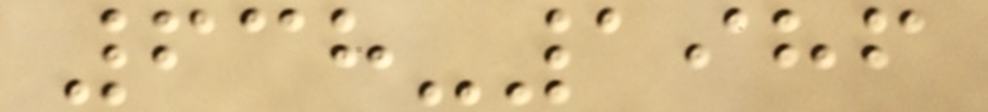638-1986
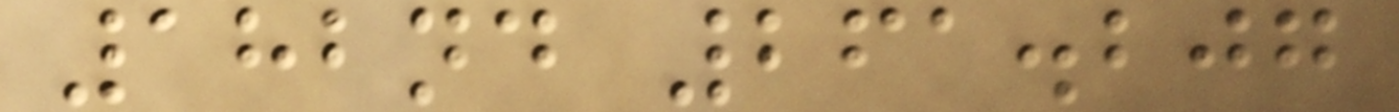182nd 261.207
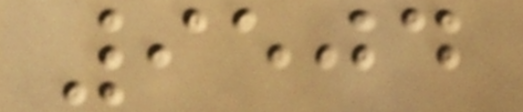9504
